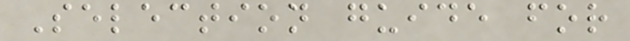Selection guide for
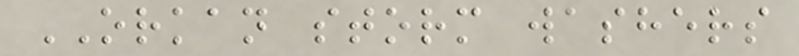ORKAN storm washers
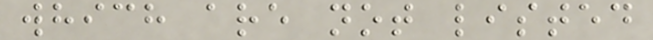which are not listed
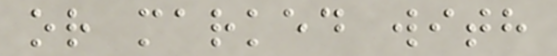or marked with
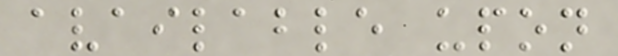available upon
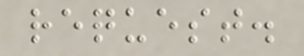request.
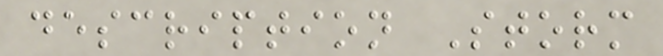description Storm
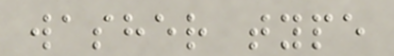washer type
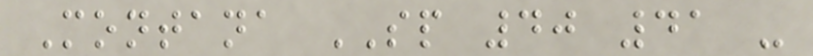Montana SP 40 41 -
